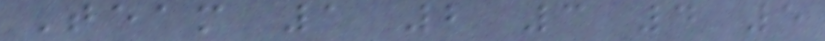Team 1 2 3 4 5
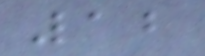12
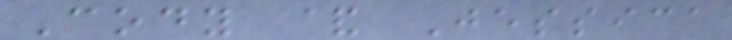Cody & Jessica
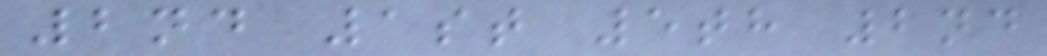2nd 1st 5th 2nd
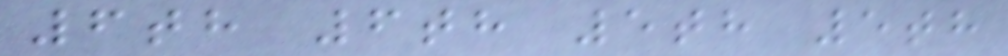6th 6th 5th 5th
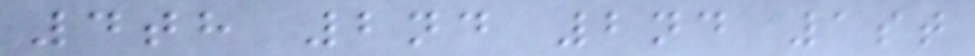4th 2nd 2nd 1st
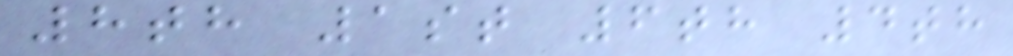8th 1st 6th 4th
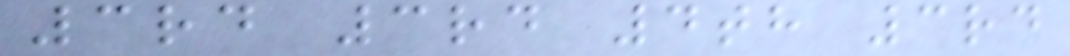3rd 3rd 4th 3rd
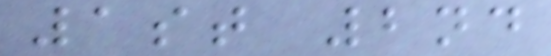1st 2nd
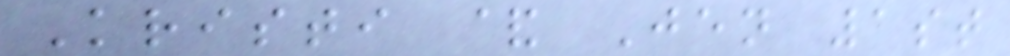Kristi & Jen 1st
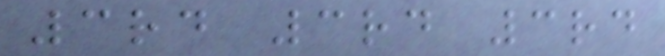3rd 3rd 3rd
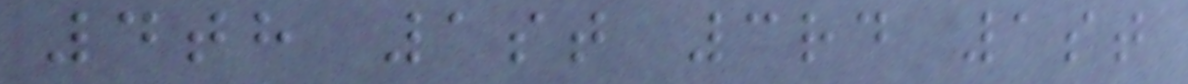4th 1st 3rd 1st
